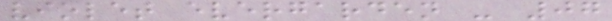violet evergarden - 07
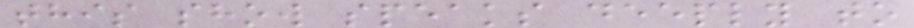this show speaks deeply to
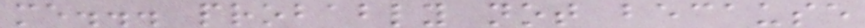me... probably not because
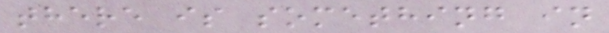there is something in
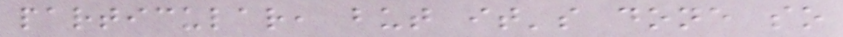particular, but it's done so
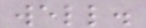well.
